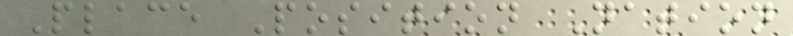Place Position Nation
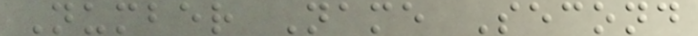Number Name Second
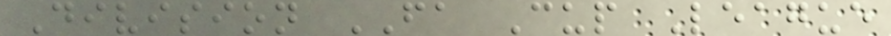Division FA Cup League
